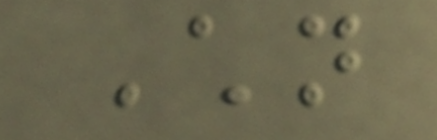Children
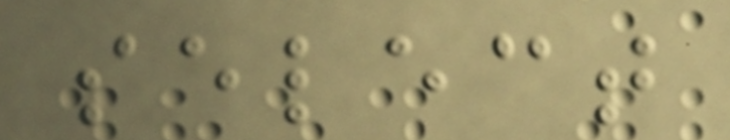select
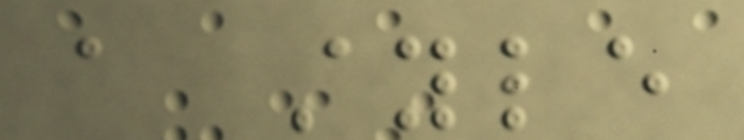a style
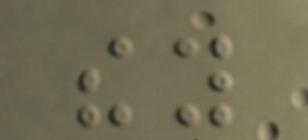they
